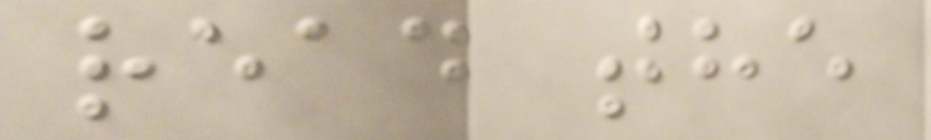read the
